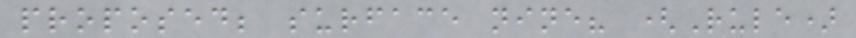proposed; surface nine? (Rule)
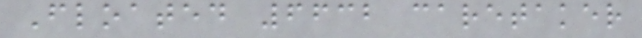Floated 6632 caretaker
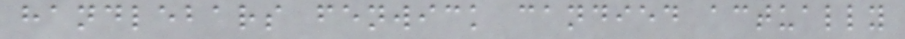handlebars fenwick candied actually
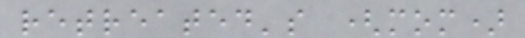retreated's (mom)
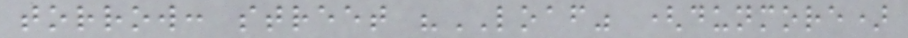torrow: street "LOAF" (dunmore)
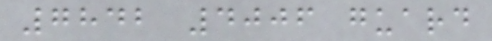7842 4006 guard
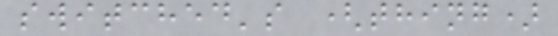switched's (thing)
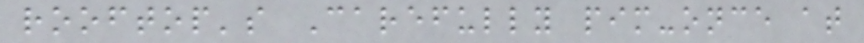rooftop's Carefully pim-once at
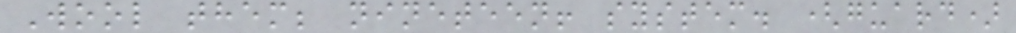Wool them; nineteen! system. (guard)
